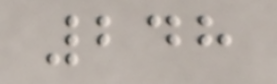248
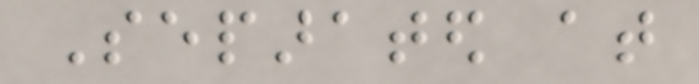Separated at
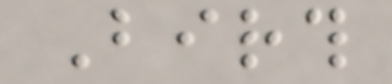Birth
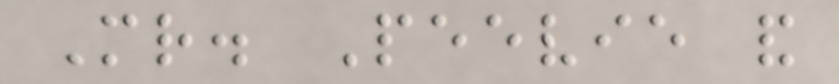Mr. Peevie and
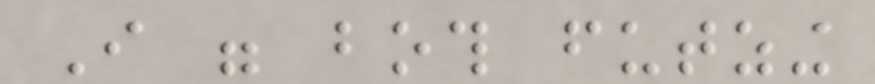I were both futzing
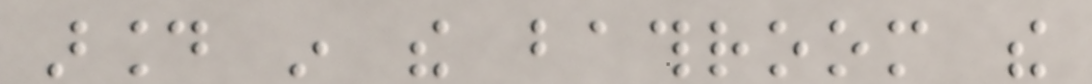around in the bathroom the
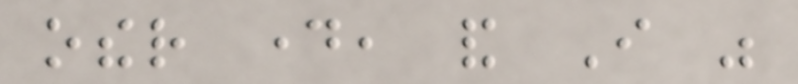other day, and I was
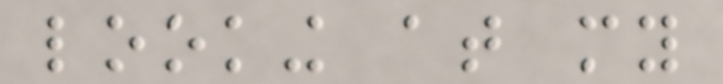looking at my
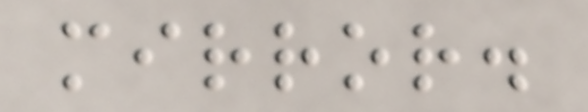mirror.
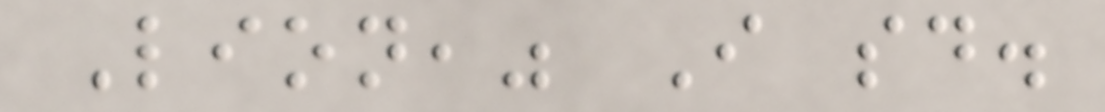Lion," I said.
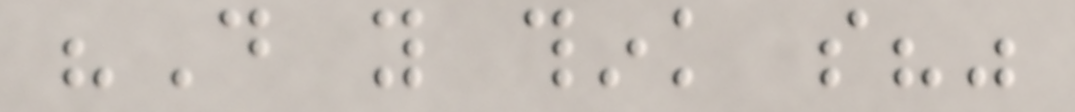"Do you think so?"
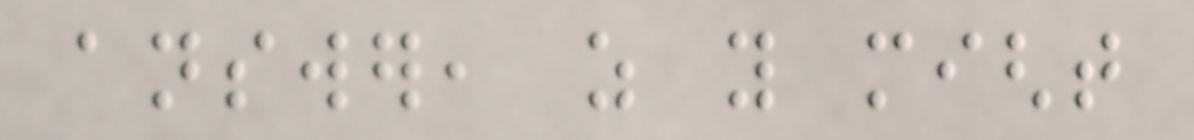answer, as you might
